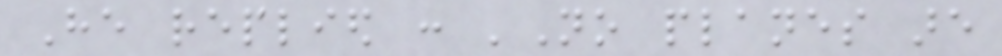He replied : 'No planes are
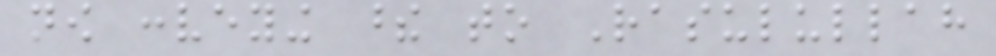now conveying these to Rasulullah
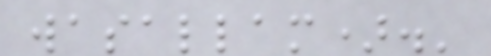wasallam).'
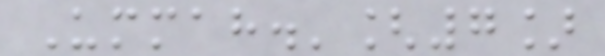Ummah.'[7]
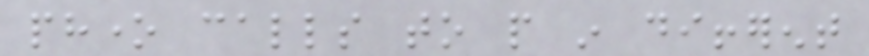phone calls to people in different
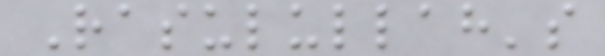Rasulullah's
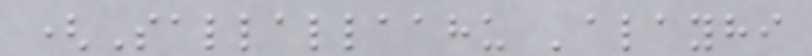(Sallallaahu 'alayhi
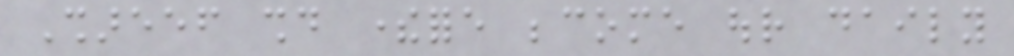Shareef should therefore become our daily
